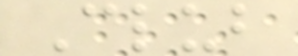Club
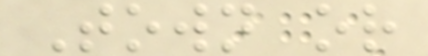Town or
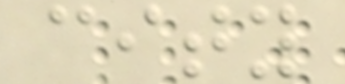city
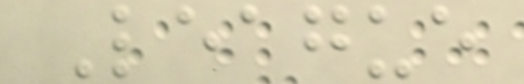League
